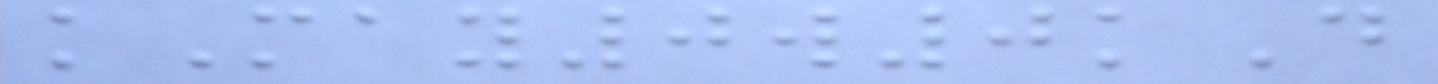kMay0w0kD
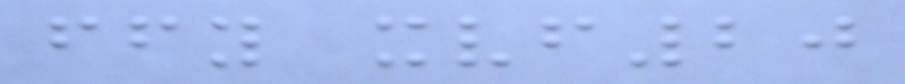ffy xvf20
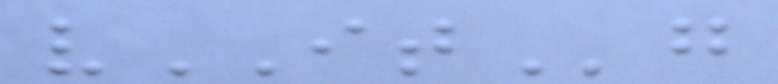vITg
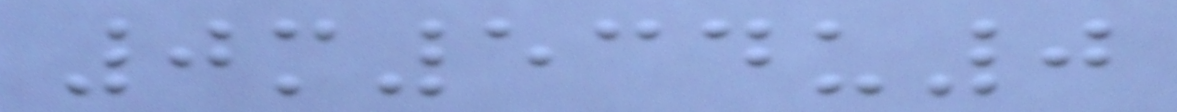0m534u0
